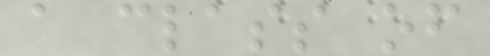a class of
